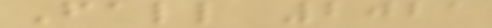Fall 2021
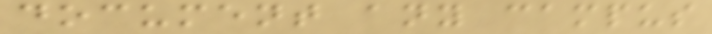document any campus
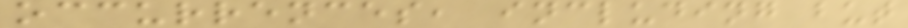occurrences, including but
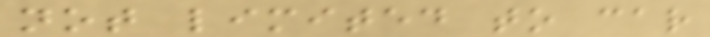not limited to car
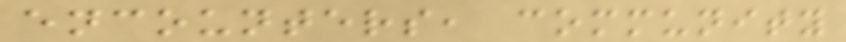encounters, community
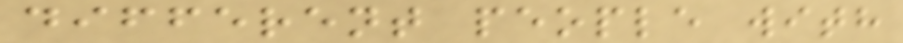different people with
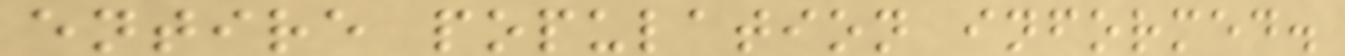entire population informed.
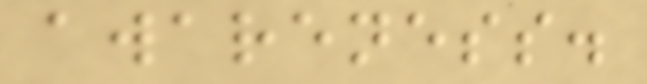awareness.
